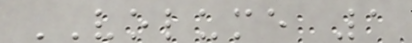VOLUME 1
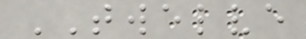TWELVE
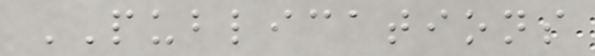PUBLICATIONS
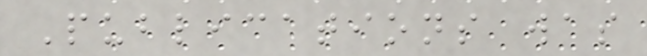Publications was
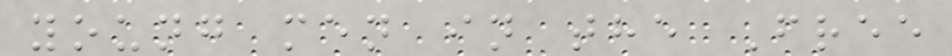young men in the Free
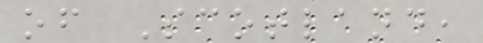of Scotland,
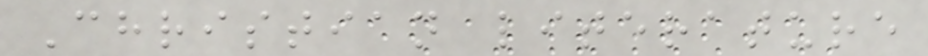Christian literature
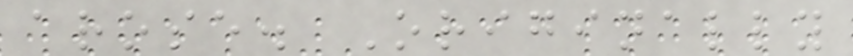arose. Originally
